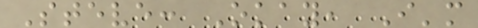Steve: Okay, I'm
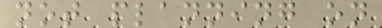not planning on
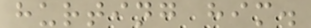hurting him.
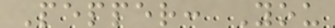Pepper: You
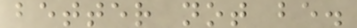better not be.
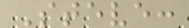Steve:
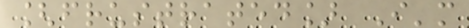[frustrated] I'm
